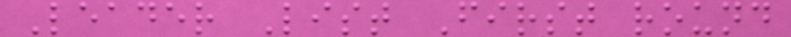Leader List First round
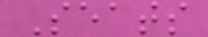Seats
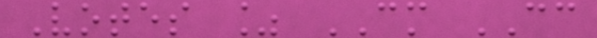Votes % CM CC
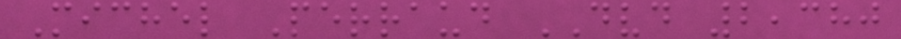Michel Perraud DVD 2,380
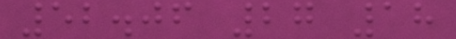52.06 27 18
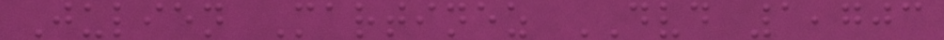Julien Martinez DVD 1,703
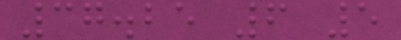37.25 6 5
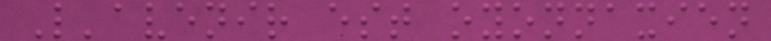L'avenir est oyonnaxien
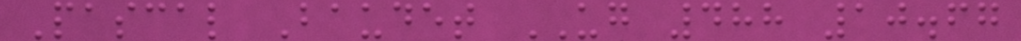Pascal Baudet UG 488 10.67
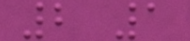2 1
